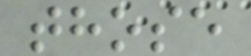those
